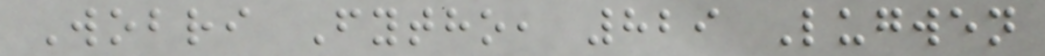Wobri Fytho, 829 Lugwen
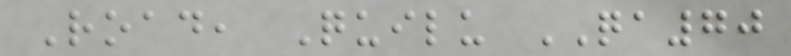Road, Quilu QA70
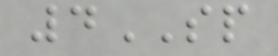4SP
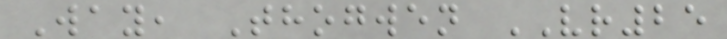Way, Thogwen VR25
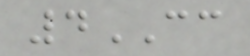4CC
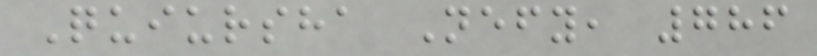Quiursha Nefy, 786
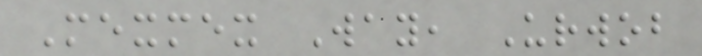Mexmex Way, Urwob
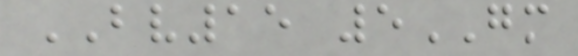BV15 5GM
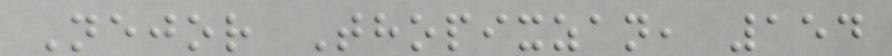Nejor Thopixzan, 154
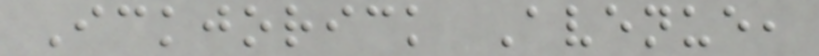Ickjorick Avenue,
